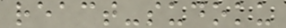react-sudoku
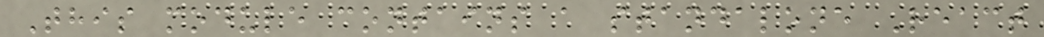This module contains a standalone React
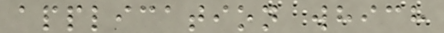application which
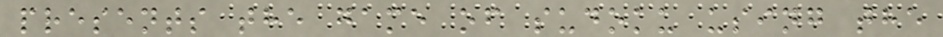presents the game of sudoku using the
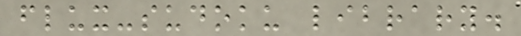flux-sudoku library.
